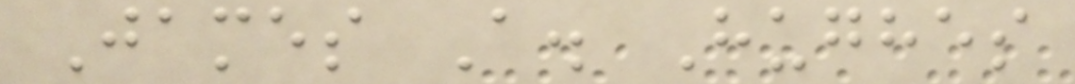James A. Hughes
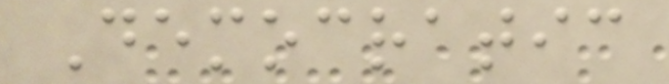Democratic
